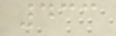433
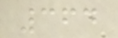364
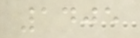1405
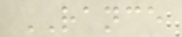RANCE
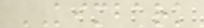KIMBARK
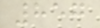857
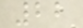22
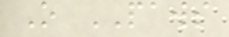O PAWS
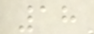18
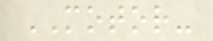MOTOR-
